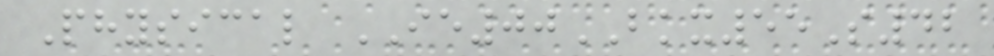Physical IE00BKX55S42
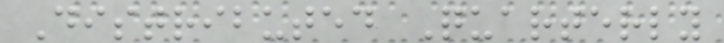Distributed Quarterly
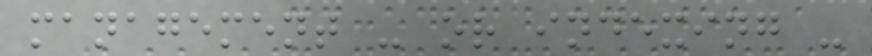management - or indexing -
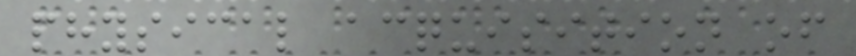physical acquisition of
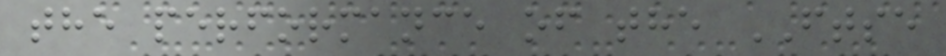the performance of the FTSE
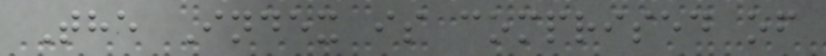The Index is comprised of
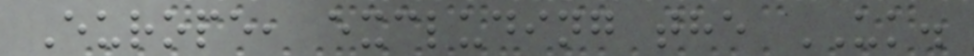Europe, excluding the UK.
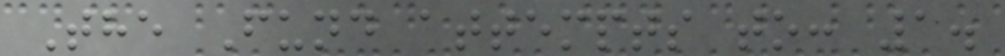The Fund attempts to: 1.
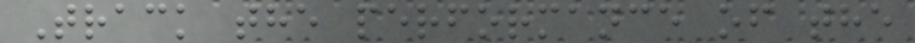Track the performance of the
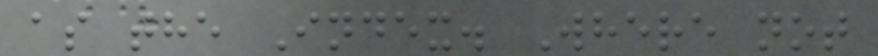as the Index. Where not
